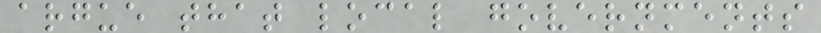argue that local governments
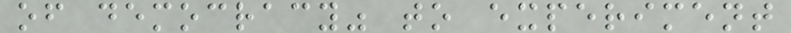of democracy" to experiment
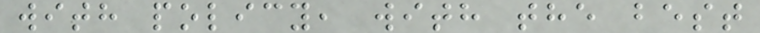with policy, with the best
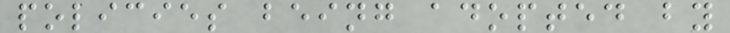policies being adopted by
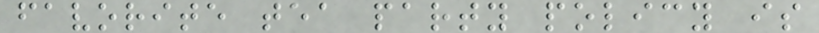favorite tea party policy is
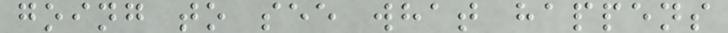going to see what happens
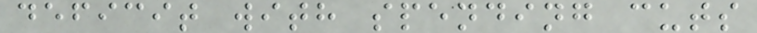deficit with spending cuts
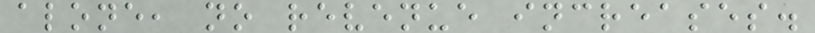alone, no revenue increases.
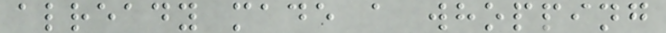already made a whopping
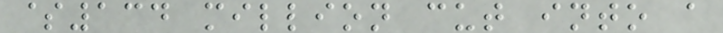$134 million cut into a
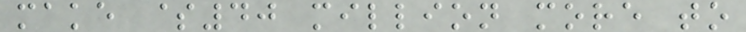make $40 million more to
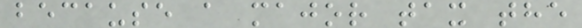because a major tax the
